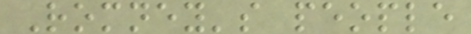Romney's people
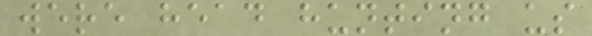were head hunting us
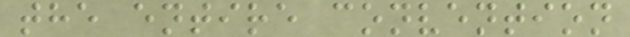the entire convention
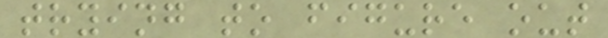trying to figure out
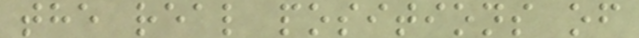the real positions of
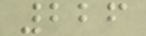226
